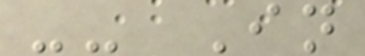-- In
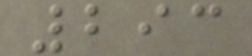293
